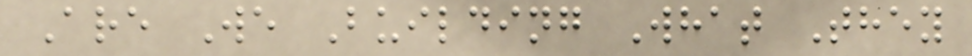Are We Building What They
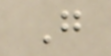G
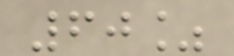60%
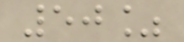50%
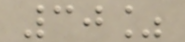30%
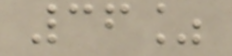36%
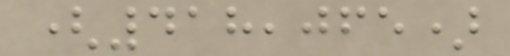(418,065)
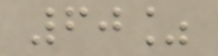60%
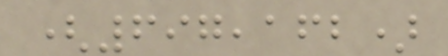(697,162)
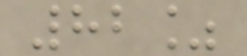82%
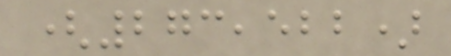(273,522)
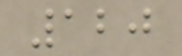120
